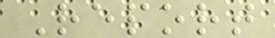Report
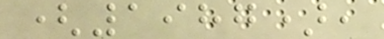(1987),
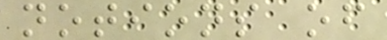notions of
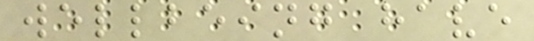wellbeing have
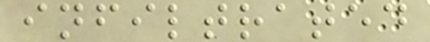infiltrated
